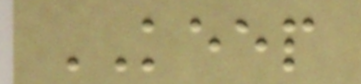KEEP
